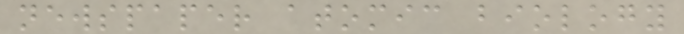newspaper atomic biology
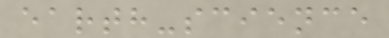earth-science
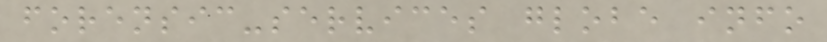forensic-services globe info
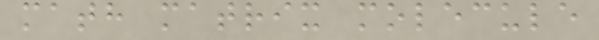math matrix molecule
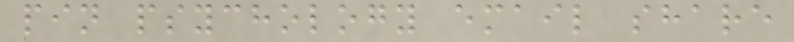pin psychology email share
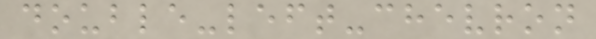double-left-chevron
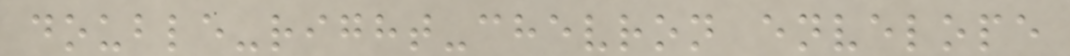double-right-chevron envelope
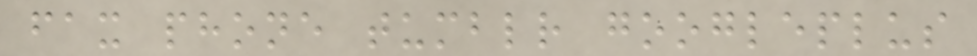fax phone tumblr googleplus
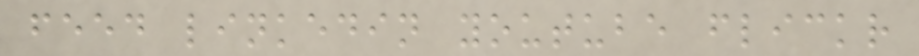feed linkedin youtube flickr
